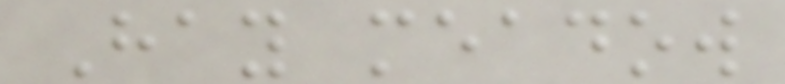Hay meadow
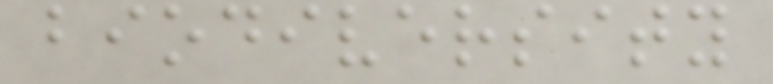biodiversity
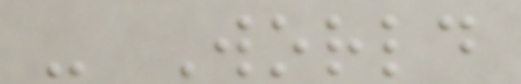- World
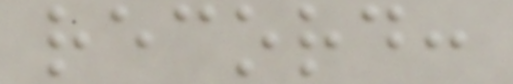record:
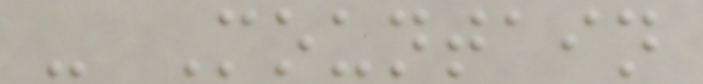- Mountain
